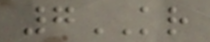7KR
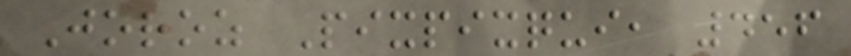Joroz Pixpixqui, 456
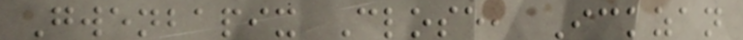Gwenbapix Close, Ickzan
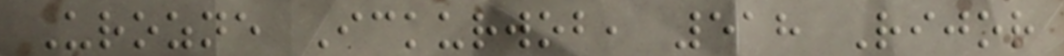Urozne Ickurwob, 518 Rijor
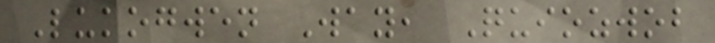Lukogwen Way, Quiozwob
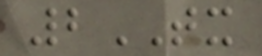2TX
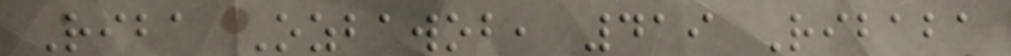Riba Ozbawob, 419 Ribaba
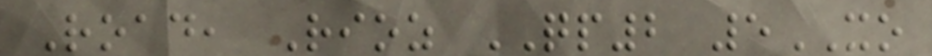Road, Rioz QP2 5XO
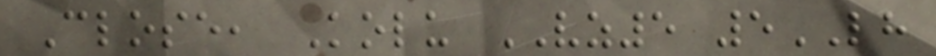Close, Kolu VZ5 5LH
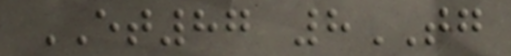ET87 8TG
